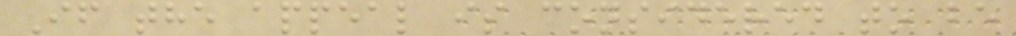If the appeal is considered to be
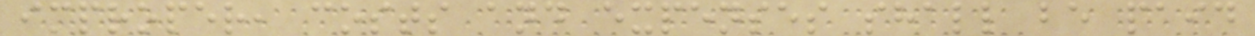improper, costs and expenses shall be paid
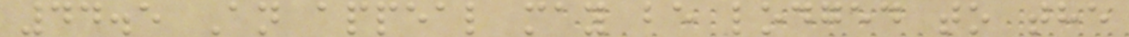44.5 An appeal may be lodged to the
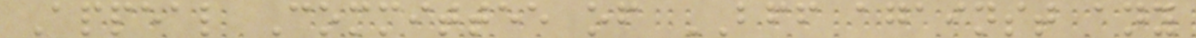Appeal Committee of BFF against any
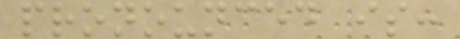pronounced is:
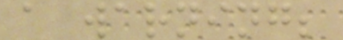a warning;
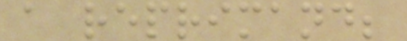a reprimand;
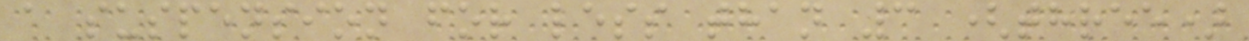a suspension for less than 3 (three)
